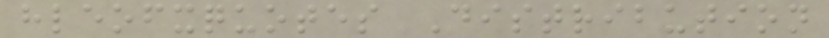hleofxquotes Distribution
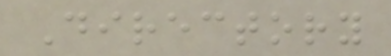Directory
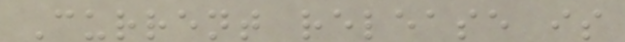Current release is
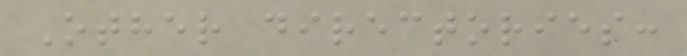Other directories:
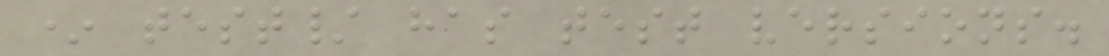* test/ has test versions.
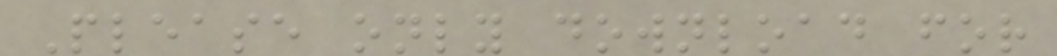Please only download for
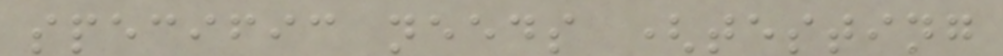specific needs (testing
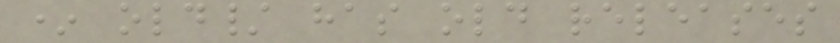* old/ has old releases
